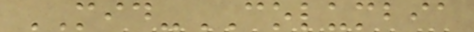MID-COLUMBIA
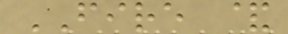FIRE &
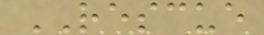RESCUE
